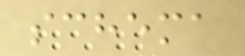schema
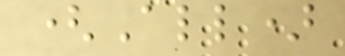(All)
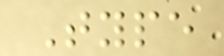Type
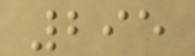295
